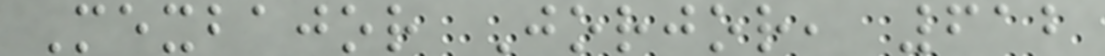Mexbajor Jorjor, 612
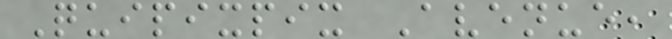Quipixpix Avenue,
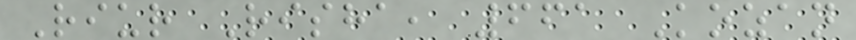Riur Risha, 661 Kozan
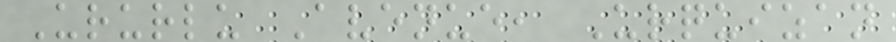Ururlu Avenue, Urquizan
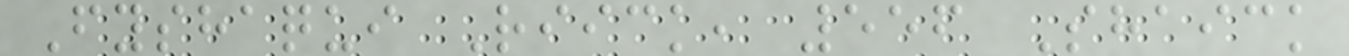Fyshaqui Riick, 556 Shaick
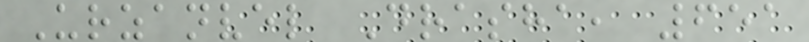Urzanvel Drasha, 651
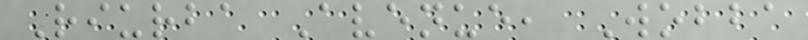Riurba Avenue, Wobba
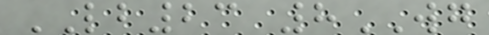LB23 8WG
